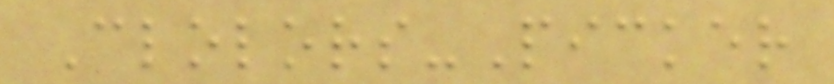Clolors-Picker
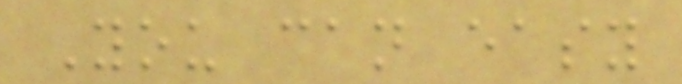You can easy
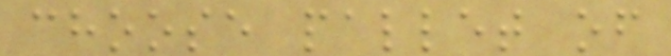choose pallet of
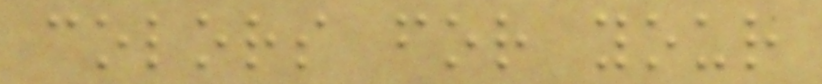colors for your
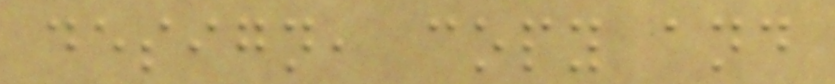design, copy and
